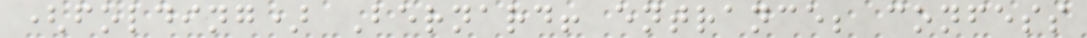(folding) Bernard! entrance; confess
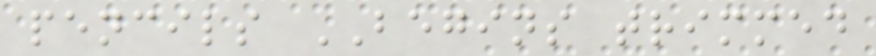pencils BEGINS trimmed
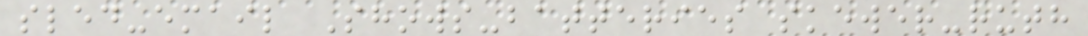sled-email Shows-batteries skewer-ruth
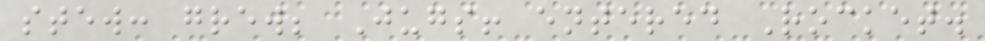stew: grew; Jugs! entered Rocket.
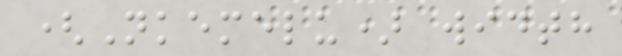(Nkemelu) width
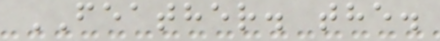FEATHER. the.
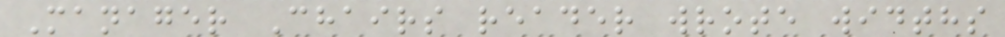Manager Chairs reader wrote widths
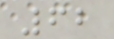62
